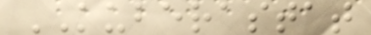KUBERASTAT
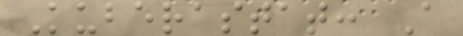Kuberastat: A
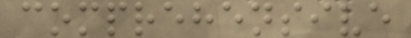comprehensive
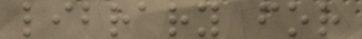library for
